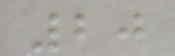20
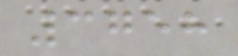3758
